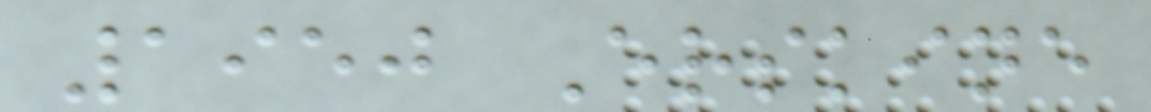1950 Erskine
